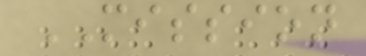MISSION
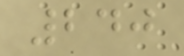240
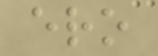ero
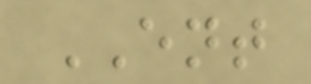ENT
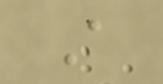A
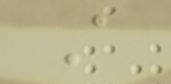A
